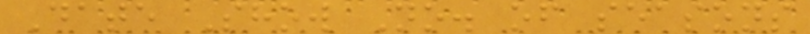Date Show No. of seasons
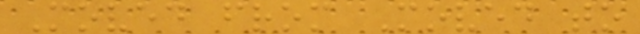Moved from Moved to
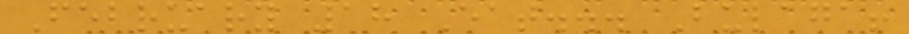February 18 Eat... Bulaga!
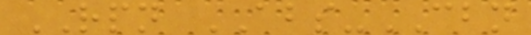RPN ABS-CBN
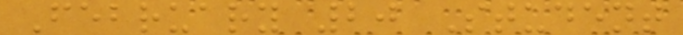February 20 Student
